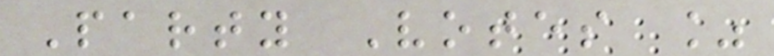Party Votes %
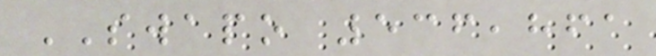SWAPO 536,861
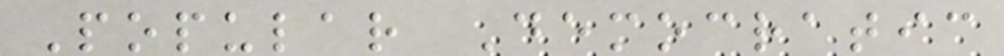Popular Democratic
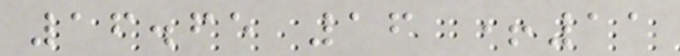16.65 16 +11
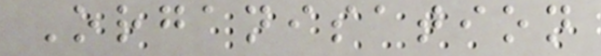Organisation
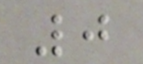0
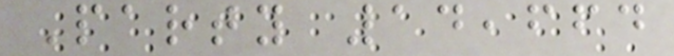Party 14,664
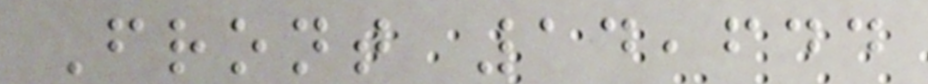Front 14,644
